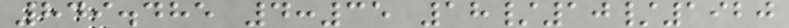849.485 4:35 18/10/1920
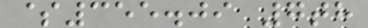$355.09 7th
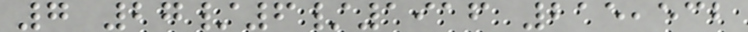7 27/6/1916 215,532
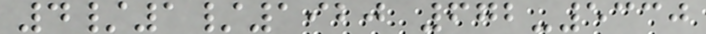4/1/1920 672-5330
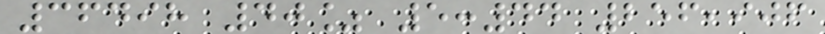36498 40% 5:44 256,906
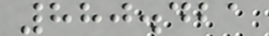880.421
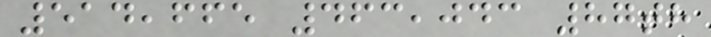514,665 463,043 87th
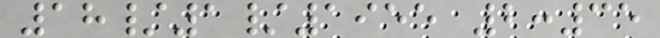18/1/1955 2:35
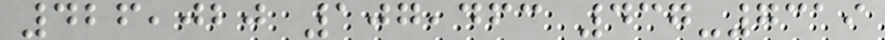426,020 107,463 437-7319
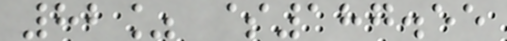82% $187.55
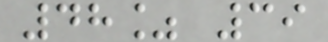48% 39
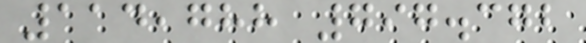114,788 797.372
